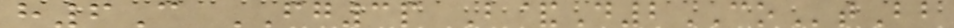h6C FG3p B&D2COtBb
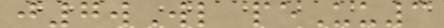j7wWl peUu3
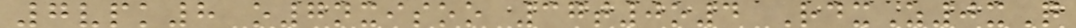7vpk8 o7nxisoo 37t0o4 RdxZ0xQ
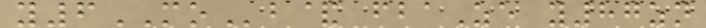y6MOb& fbaZe y87zn
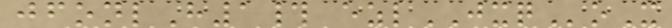jfonlH1# ezlJXQoX
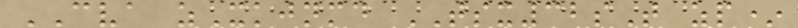CVA zXkjnmd TSX32sT zp*
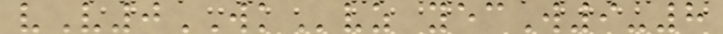vV0WKvz yecW9-8
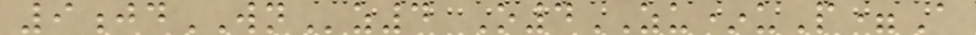9jdWNz4 O4ZU*uP=A
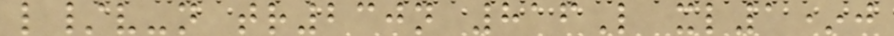l/v-n tr230n 816L xl1*j
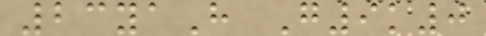23yaH G9k0
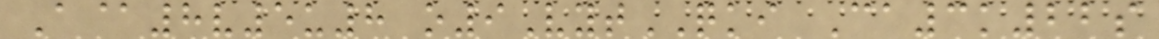A@8v5u8 o9VytQKI Ca3k22s
